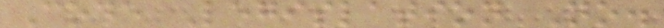Code Legislation No.
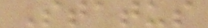Status
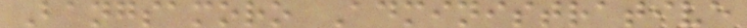Bangsamoro Administrative
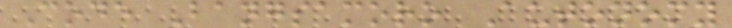Code Bangsamoro Autonomy
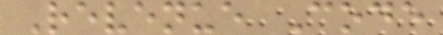Revenue Code
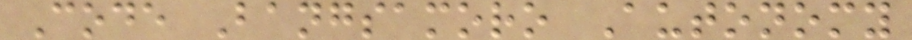Code Bangsamoro Autonomy
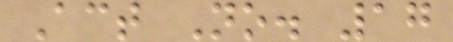Act No. 17
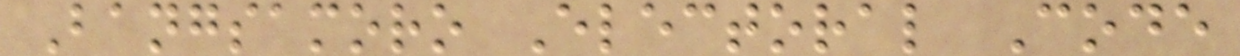Bangsamoro Electoral Code
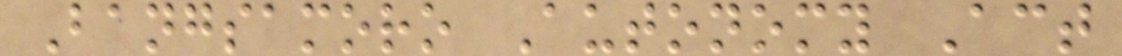Bangsamoro Autonomy Act
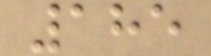185
